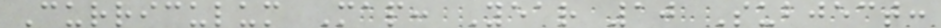Curriculum Map: Year 10 Subject:
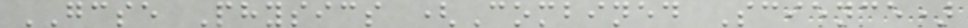GCSE Physics (Combined Science)
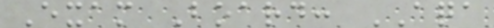Exam Board: AQA
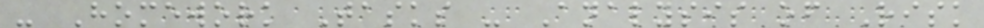- Homework Tasks - Analysis of Risk
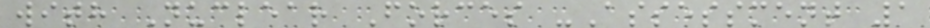with Nuclear Forces -Assessment 1
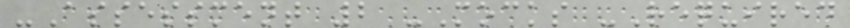-Assessment 2 -Mocks -Required
